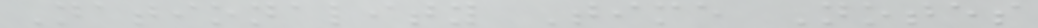Nationality Time Notes
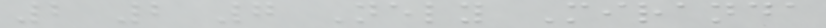2 2 7 Nely Miranda
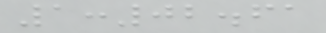1:02.61
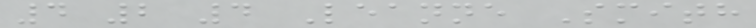4 2 4 Leanne Smith
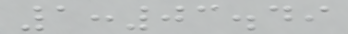1:03.49
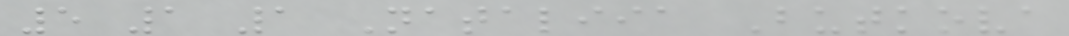5 1 1 Nataliia Butkova
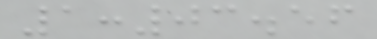1:03.56
